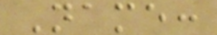Name:
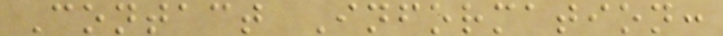Contact Information:
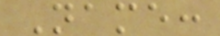Name:
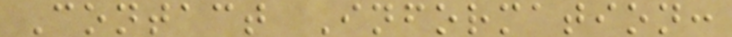Contact Information:
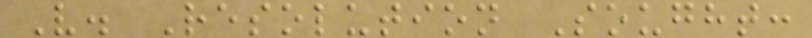V. Resolution Sought:
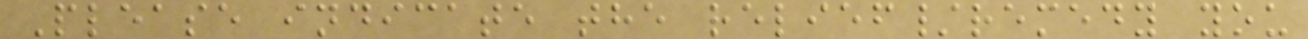Please indicate the relief/remedy you
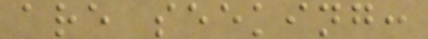are seeking:
